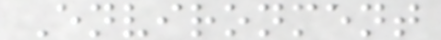Environment
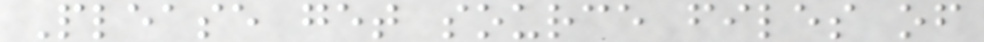Please get source files of
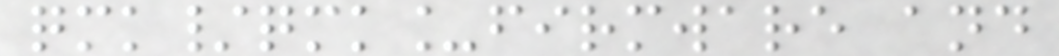qmk/qmk_firmware and
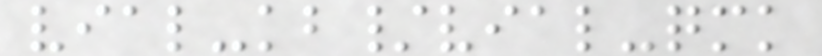vial-kb/vial-qmk
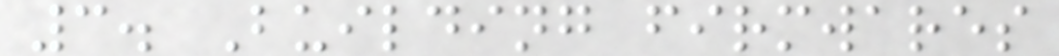3. Building firmwares
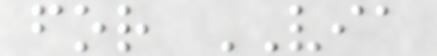for VIA
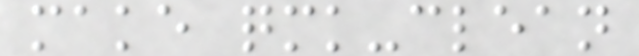make qmk-clean
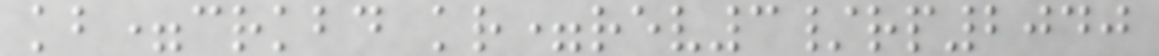kb=crkbd kr=rev3/rp2040
